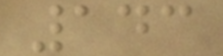143
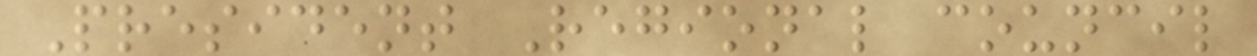President Regional council
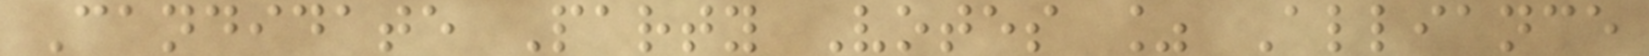Candidate Party Votes % Alliance
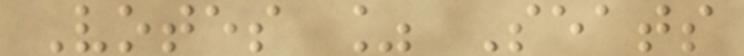Votes % Seats
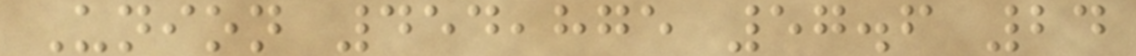Union 454,875 57.6 24
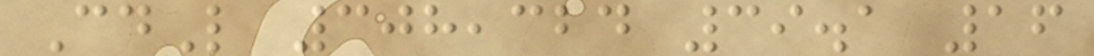CdL 308,324 39.1 16
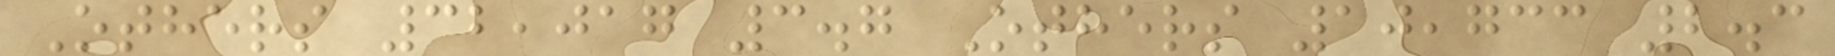Others 32,017 3.7 Others 10,733 2.3
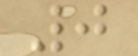0
